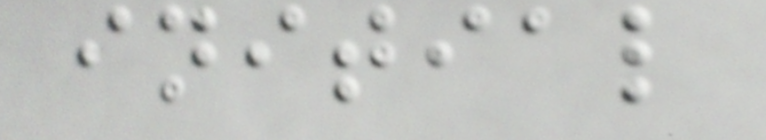initial
